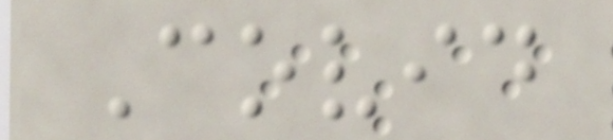Covid
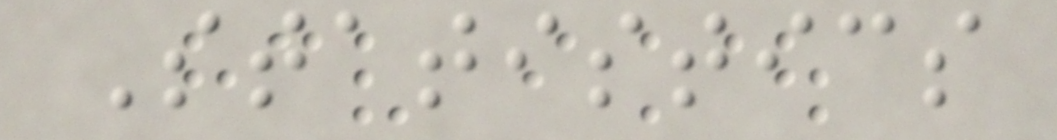Statistics
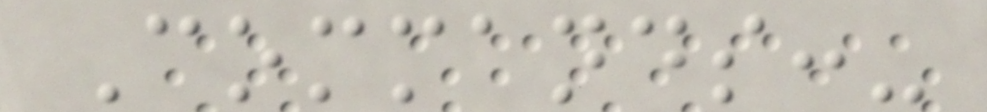Commands:-
